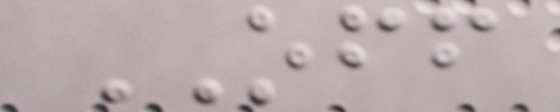OFF
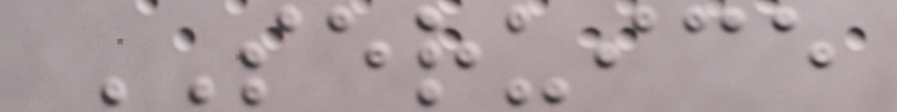SERUICE
